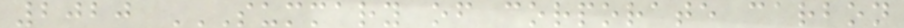2020 SUMMARY OF CORPORATE CARBON
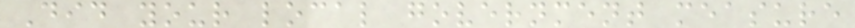Did your local government measure
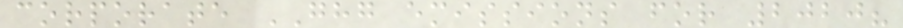corporate GHG emissions for 2020?
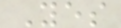Yes
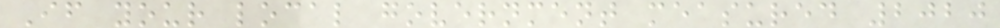If your local government measured 2020
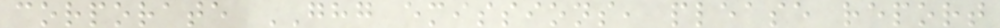corporate GHG emissions, please report
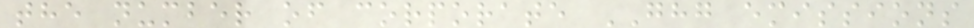the number of corporate GHG emissions
